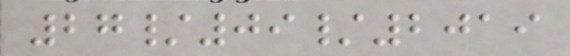27/09/2019
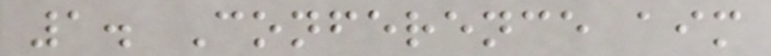1. Conference aim
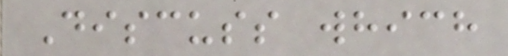Discuss which
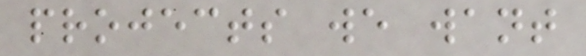projects we want
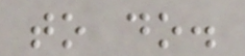to do.
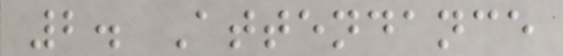2. Attendance
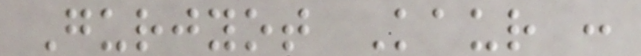Gurjyot Kaur :
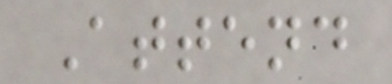Attend
